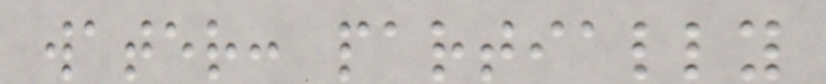water: partially
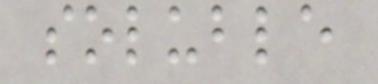soluble
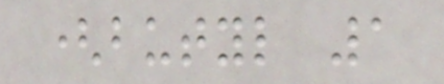(butyl 1
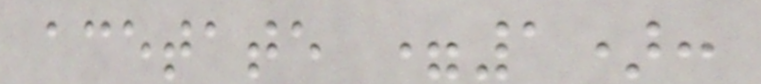acetate =1):
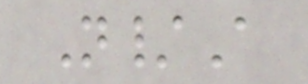N/A
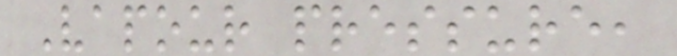Vapour pressure,
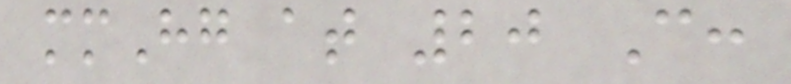mmHg at 20 C:
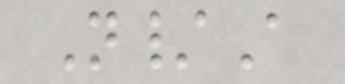N/A
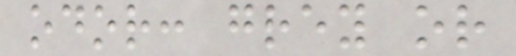odor: grey or
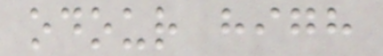odour high
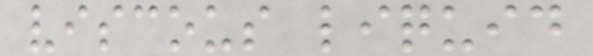viscous liquid
